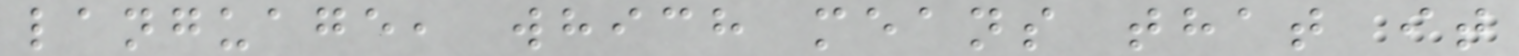language, which means that it
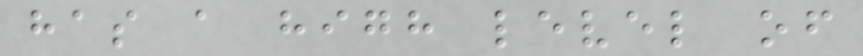has a high level of
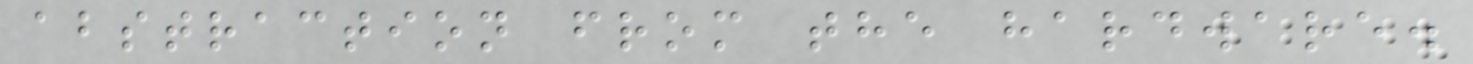abstraction from the hardware.
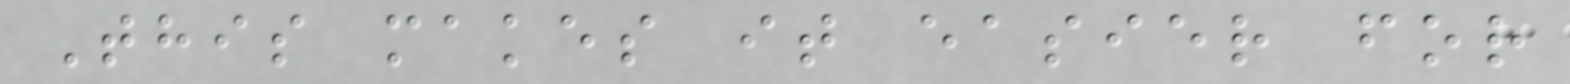This makes it easier for
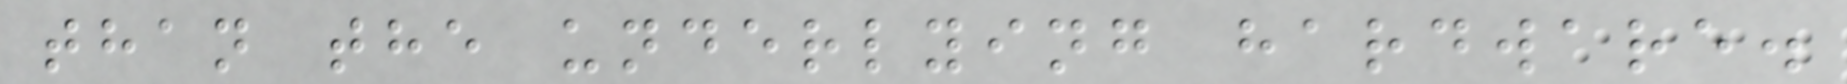than the underlying hardware.
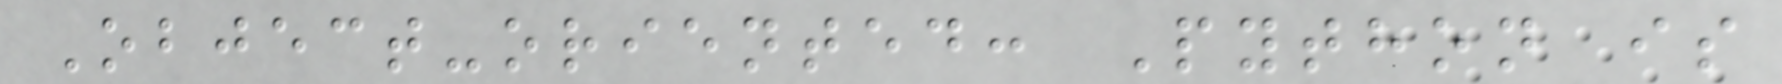Object-oriented: Python is
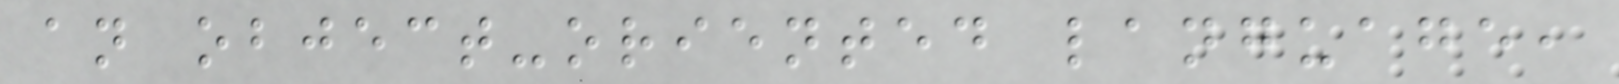an object-oriented language,
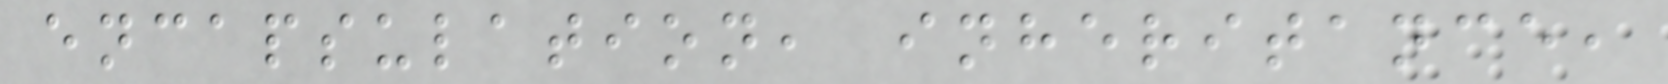encapsulation, inheritance,
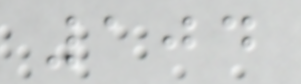104
